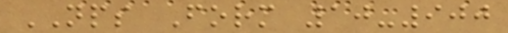NPS Form 10-900
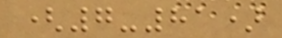(7-81)
